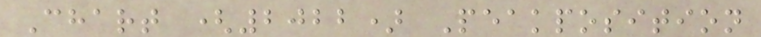Chart (2022) Peakposition
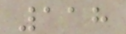118
